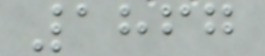1867
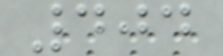404
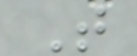T
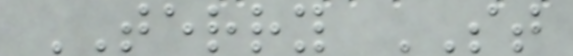TERRY ST
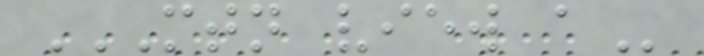MTN VIEW A
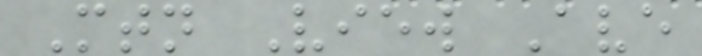Mtn View Ave
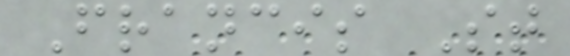Francis St
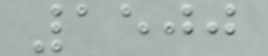1500
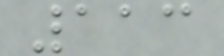113
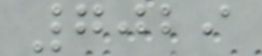7029
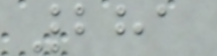281
